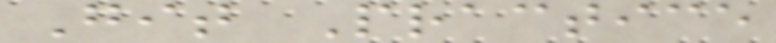Git Practice
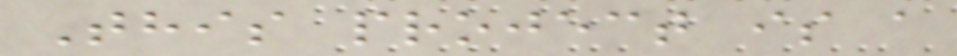This project is a
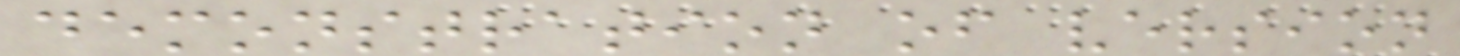demonstration of version
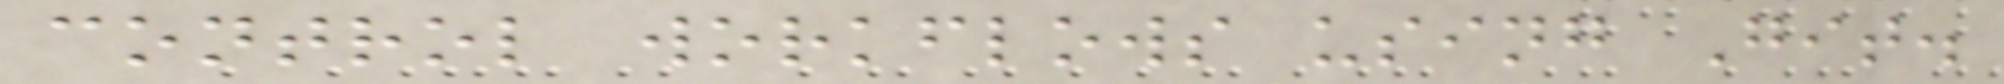control workflows using Git.
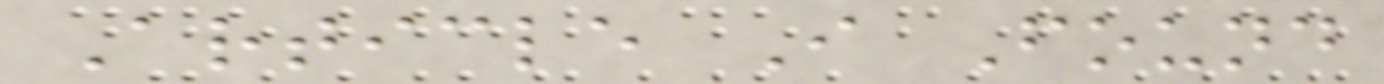Article I Found
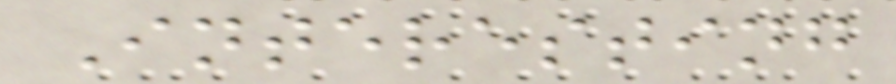Interesting
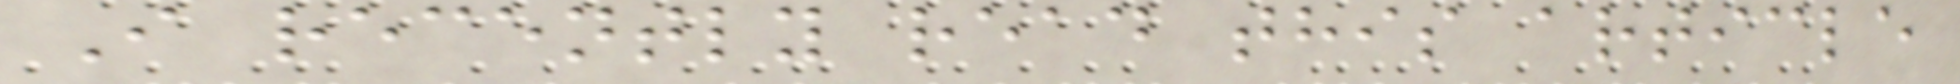I recently read this article
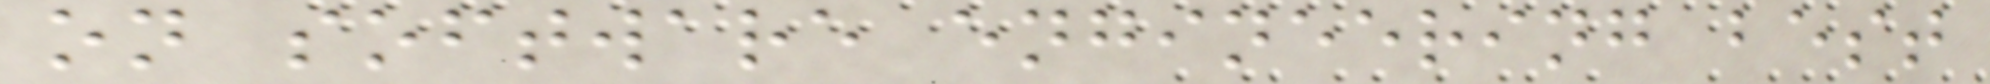on software engineering best
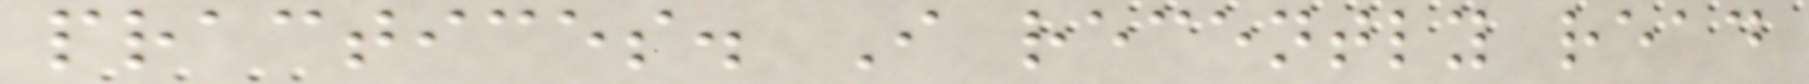practices. I recently read
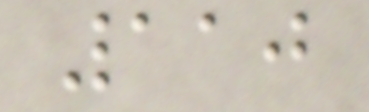110
